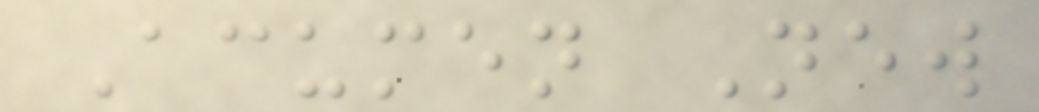Acumen New
